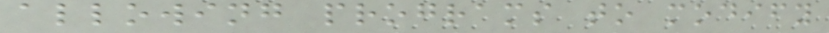allowing programs to modify
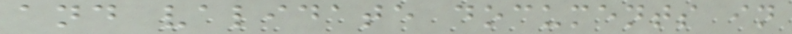and validate documents in
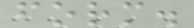form.
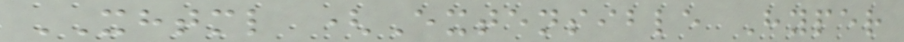XHTML (Extensible Hyper
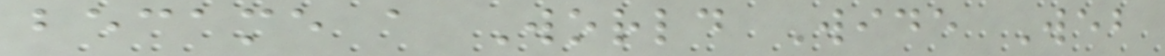became a World Wide Web
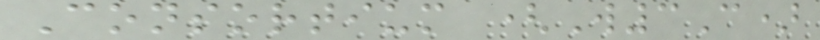Consortium (W3C)
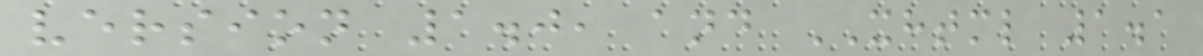version 1.0, and XHTML 1.1
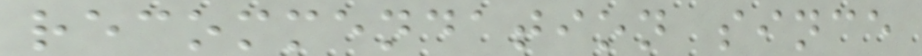recommendation since
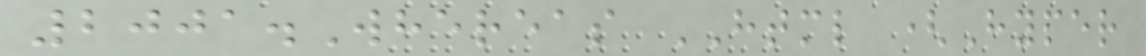2001.Whereas HTML (Hyper
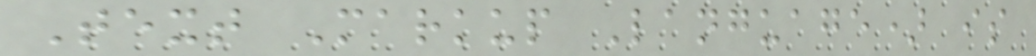Text Markup Language) is
